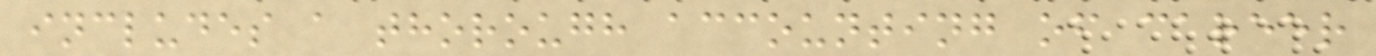includes a thorough accounting of career
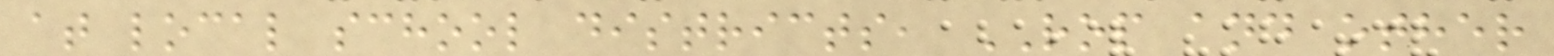at local school districts, ROP and other
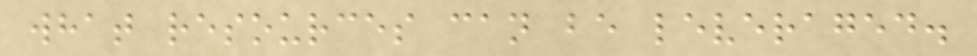what resources can be leveraged.
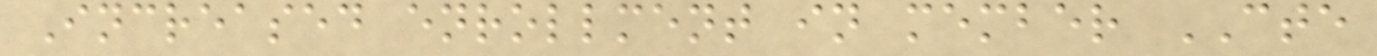Increased enrollment in member CTE
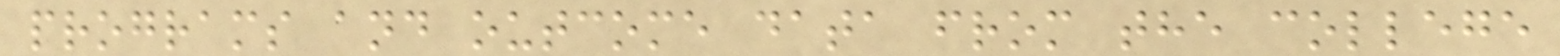programs and outcome data from the college
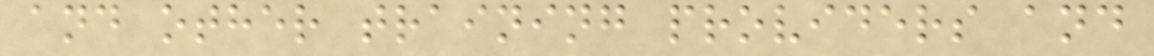and other training providers and
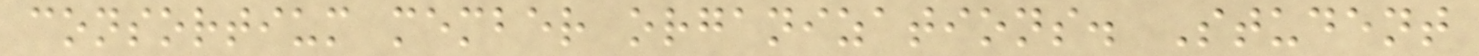consortium member organizations. Student
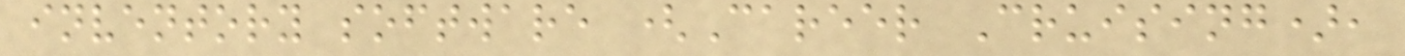inventory software (Career Cruising),
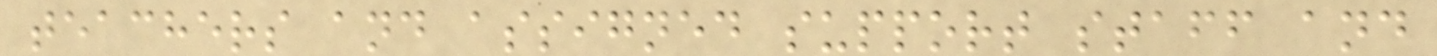teachers and assigned support staff and
